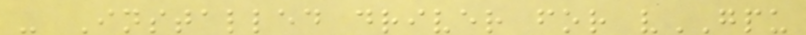- Installed driver for vGPU
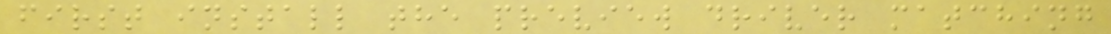first install the preview driver matching
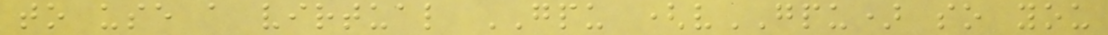to use a virtual GPU (vGPU) so you
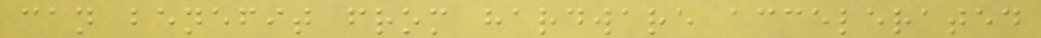can benefit from hardware accelerated
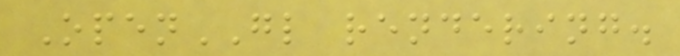OpenGL rendering.
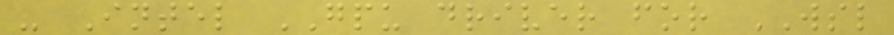- Intel GPU driver for WSL
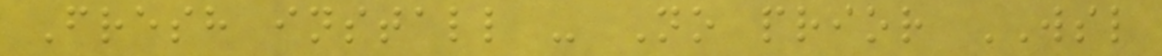Fresh install - No prior WSL
